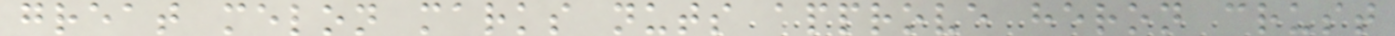great melon marks nuts approve heron crust
